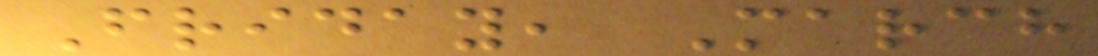Friday, March
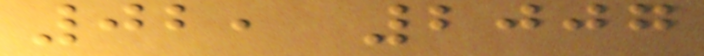02, 2007
